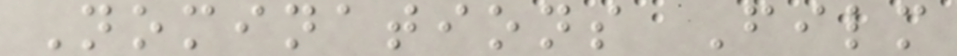Nominations Film
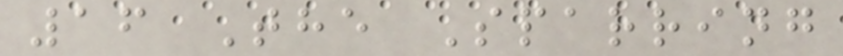16 The Sparring
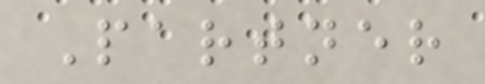Partner
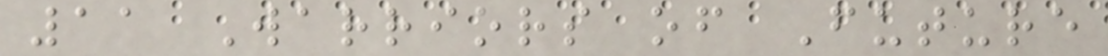11 Warriors of Future
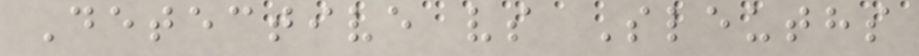Detective vs Sleuths
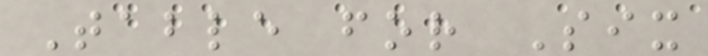Table for Six
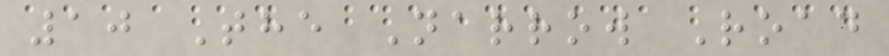10 The Narrow Road
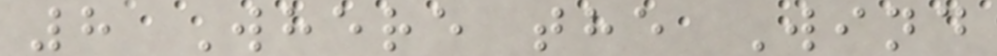8 Where the Wind
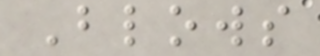Blows
